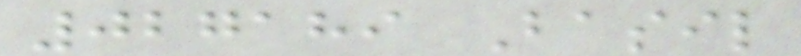027189 Basil
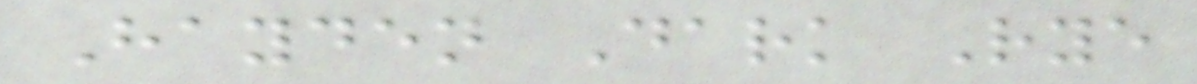Hayden Dark Rye
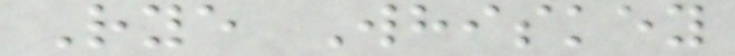Rye Whiskey
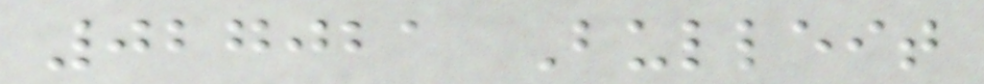027021 Bulleit
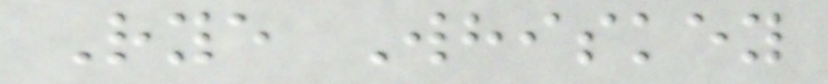Rye Whiskey
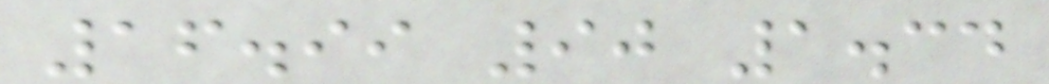16.99 90 1.34
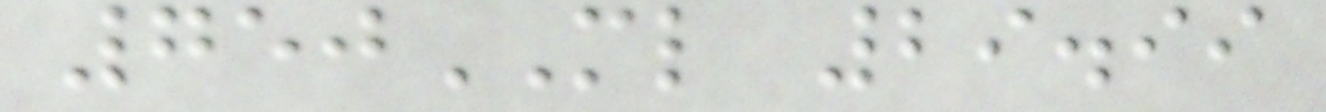750ML 29.99
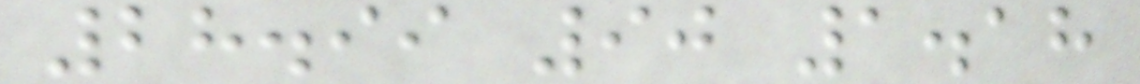28.99 90 1.18
